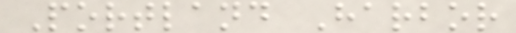Portland Harbor
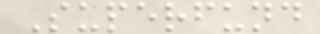Superfund
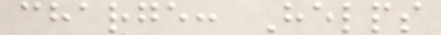charge: Helps
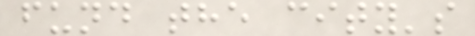fund the city's
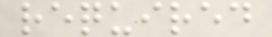required
